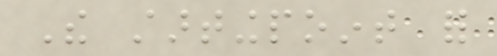The startingpoint for
